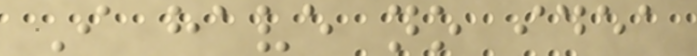I have no idea
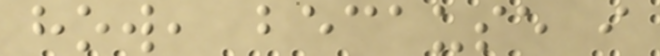how, because i
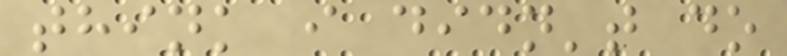think i didn't do
